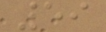59
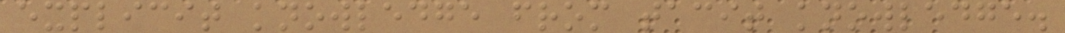explicit knowledge from tacit knowledge.
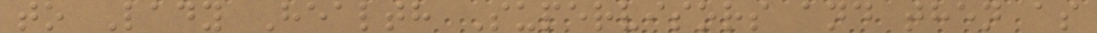to Lady Health Supervisors and then as
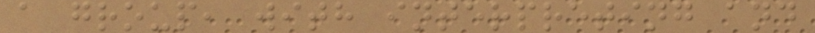a group, with interpreting and
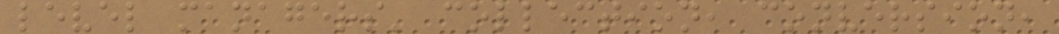level managers' collection, conversion,
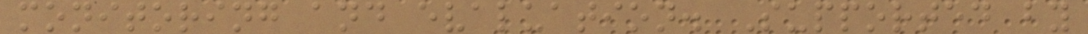monitoring and evaluation. Supported by
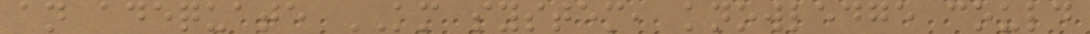an adequate KM system, knowledge could
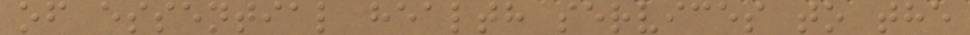of essential health services to the
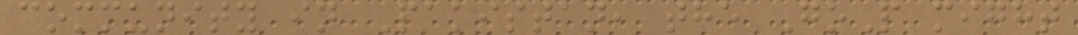community in Pakistan, the GoP might
